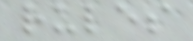rules
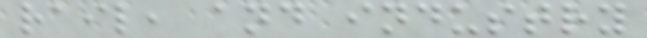rail, and industry
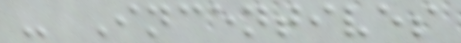- Incentives
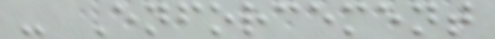- Enforcement
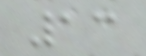13
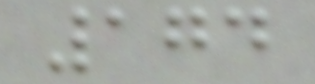174
